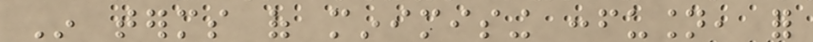In terms of minimising confusion, for
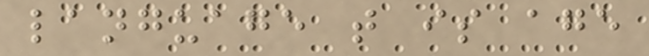language that is age
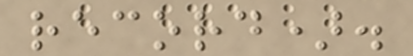record).
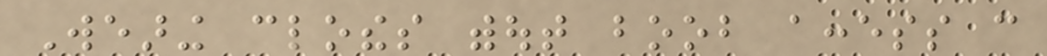Wearing clothes without boob access can
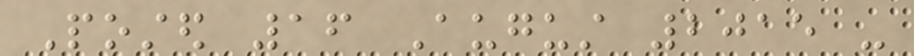Posted 16 August 2015 -
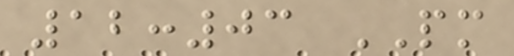12:03 PM
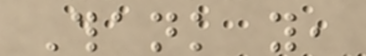Thank you,
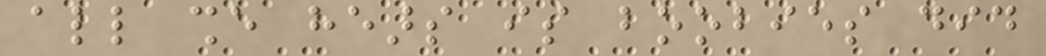all she hears is boobies did
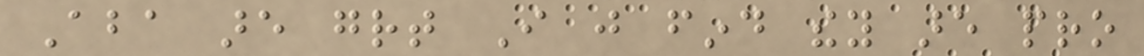Aba are great I just find they are pro
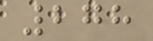278
